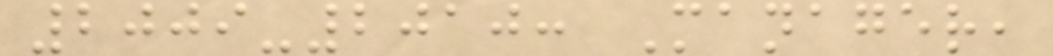2009-2010: Manager,
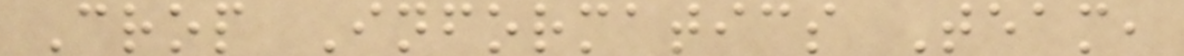Crop Informatics Team,
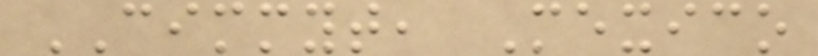CIMMYT, Mexico
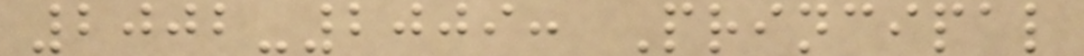2002-2009: Principal
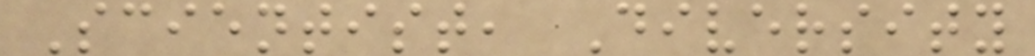Scientist, Diversity
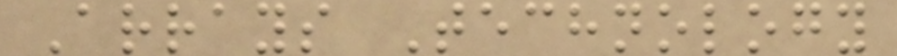Arrays Technology
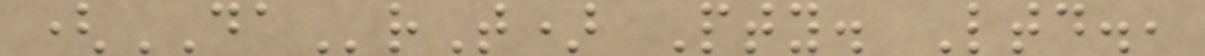(DArT) Pty. Ltd.,
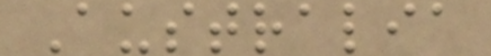Australia
